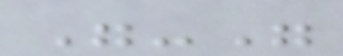"-"
